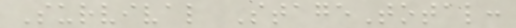Survival StageTotal:
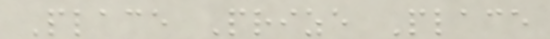Place Prize Place
